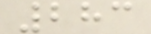283
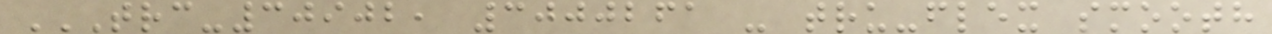TRC-30902, 3000261 - TRU-FLEX SMOOTH
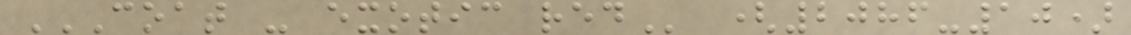COAT - EXOTIC RED (2086-10)
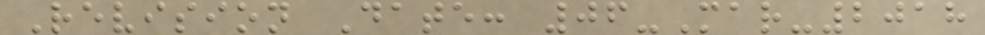Revision Date: 06-Mar-2018
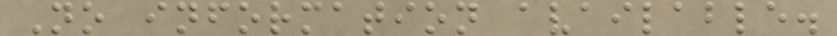No information available.
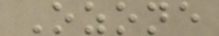Ozone
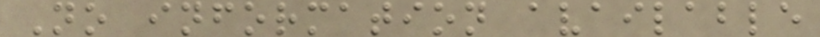No information available
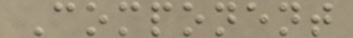Component
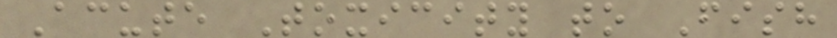Acute Toxicity to Fish
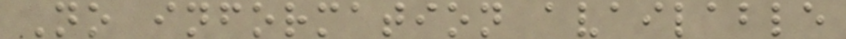No information available
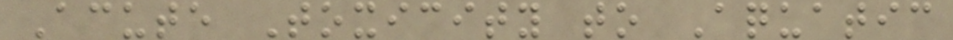Acute Toxicity to Aquatic
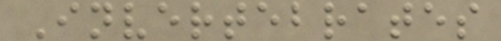Invertebrates
